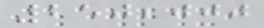250,000
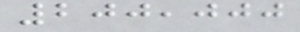200,000
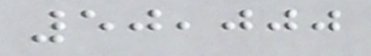50,000
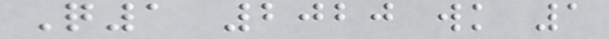Q1 2020 wk 1
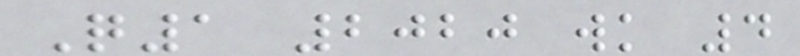Q1 2020 wk 4
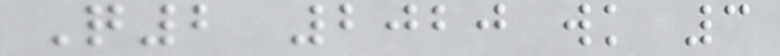Q2 2020 wk 3
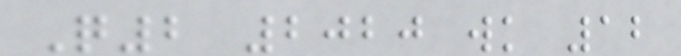Q2 2020 wk 12
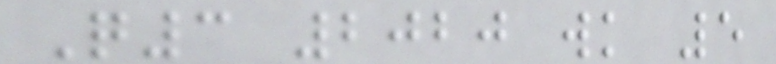Q3 2020 wk 5
